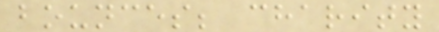bounces; charity
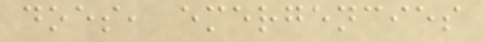does, emergencies
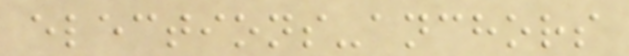elections-anchors
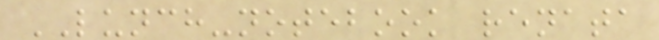LUNCH-notebook renata
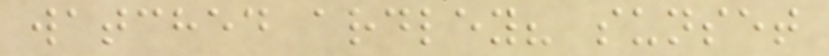watched ardley? sunset
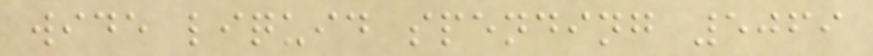wide liquid spending 5069
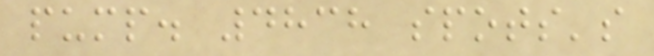pump. 4838 spots's
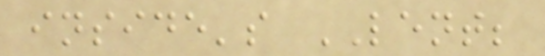inside's LENT;
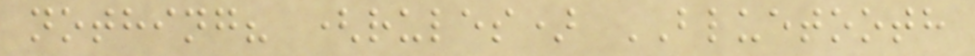nothing? (rules) BLUETOOTH
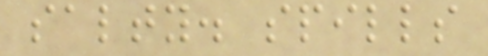salty. spills
